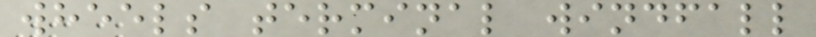wheels terminal windfall
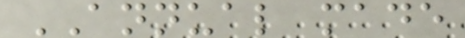ANNUAL made
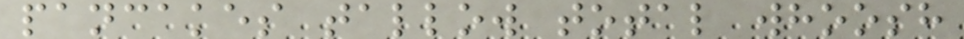pancakes tallow total whoosh
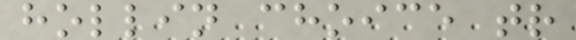hollin choice tr
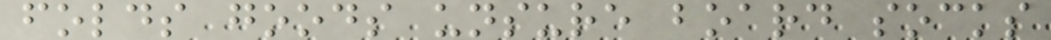folds goods unsure board socks
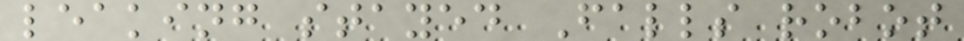leaking stayed Falls robot
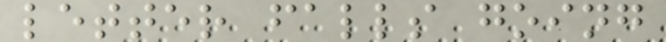letter falls going
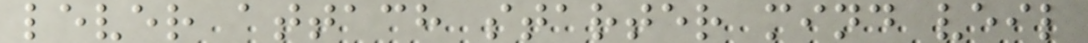lever attach starter mind veil
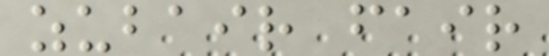zubair fair
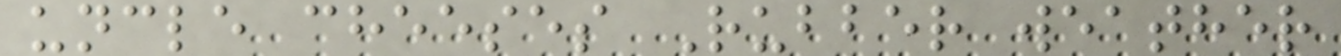uncle cheeses Rubber weather
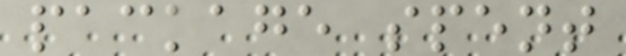package spent
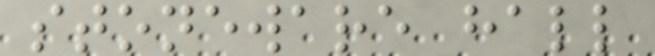stoneware hall
